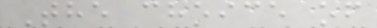The choice of
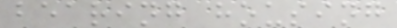bearing housing
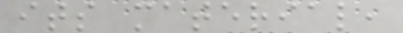its material,
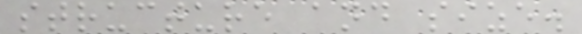structure and size.
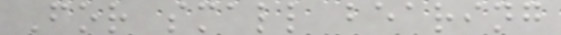For small bearing
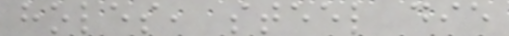holes, steel die
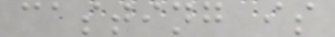casting is
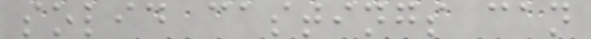solid castings can
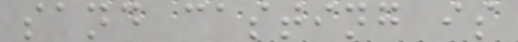sand casting is
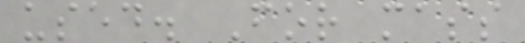used. For mass
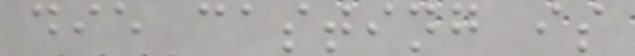die casting is
